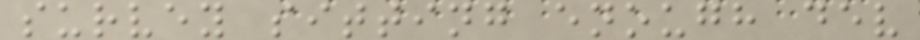survey sitting enough dev
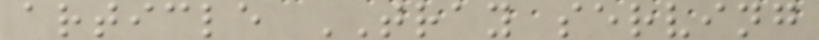article TRAY serving
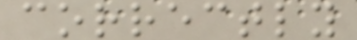correctly
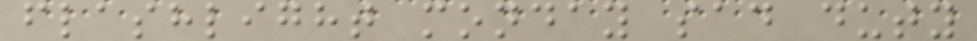flashlight monday sad duty
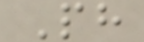Ph
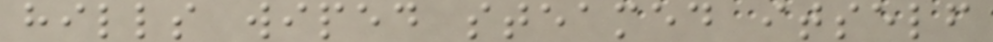hills wiped steamed itself
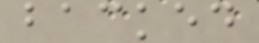backed
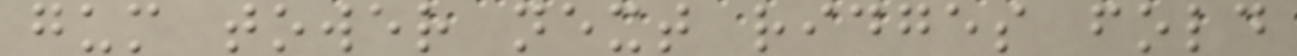gum tower next ridges fold
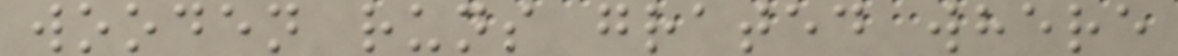wooden runs grated where
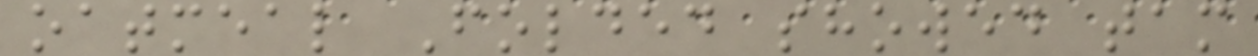oatmeal Folded showed tam
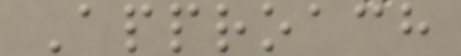Approach
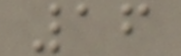16
